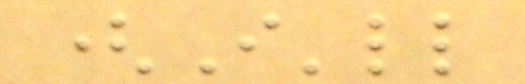(I'll
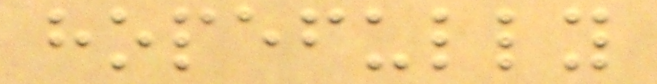hopefully
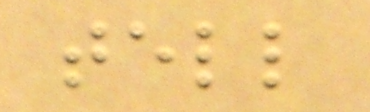tell
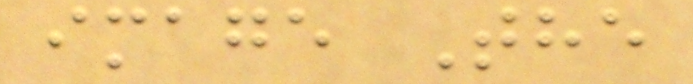image The
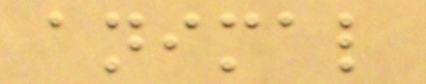animal
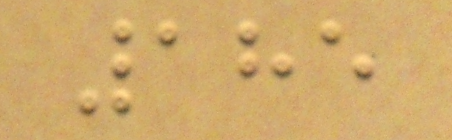185
